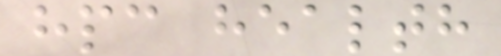hpc health
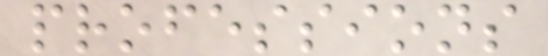professions
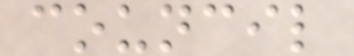council
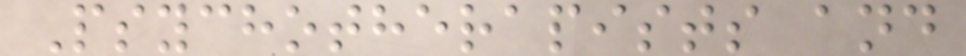Psychotherapists and
